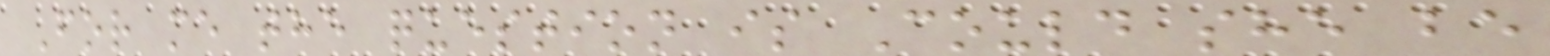For me the question is Could she be
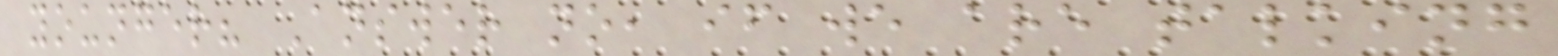younger? Answer no, if we are talking
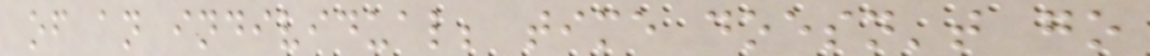of an individual; time doesn't go
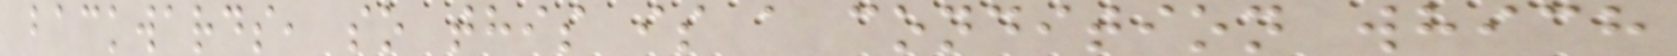backwards, so this is a condition which
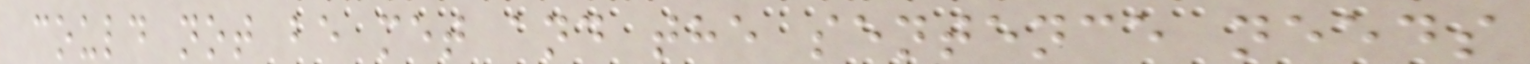could not be met and the sentence needs
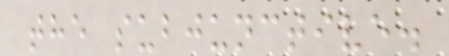the subjunctive.
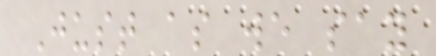Just as we say
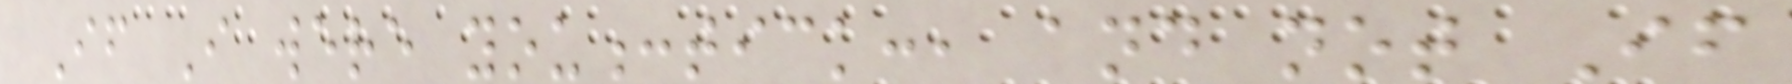If I were you:tick:, and not If
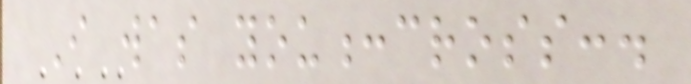I was you:cross:.
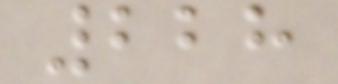228
